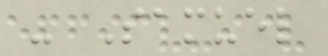- Samuel
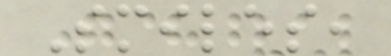Smiles,
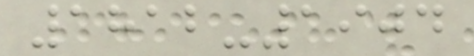1812-1904
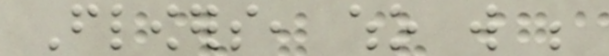Flowers, who will be
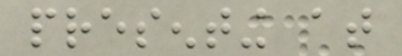presenting at
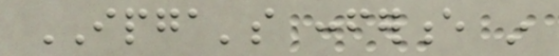IPGA's conference in
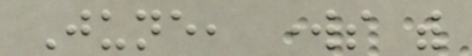June, works with
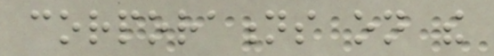corporations on the
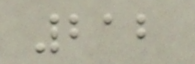212
